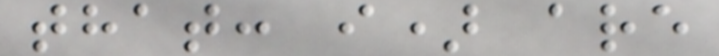that: i) are
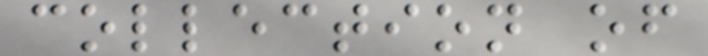collection of
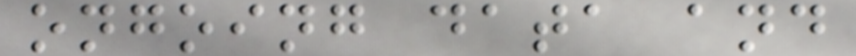ongoing data and
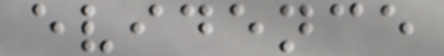evidence
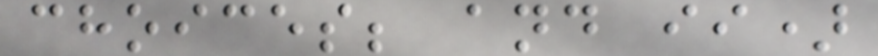choices; and ii)
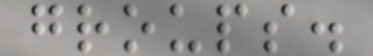groups.
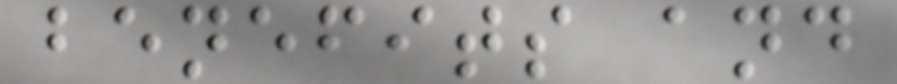benefits and
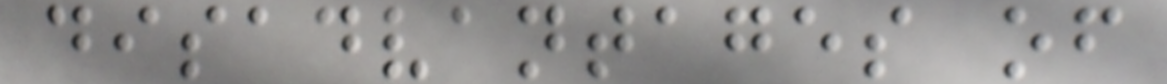disadvantages of
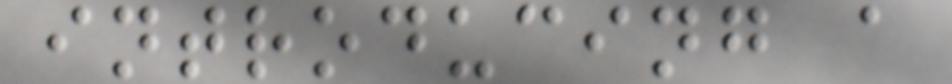introducing a
